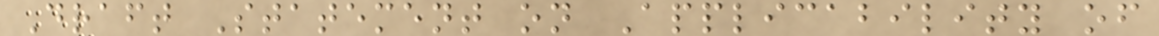Draft Statement on Applicability of
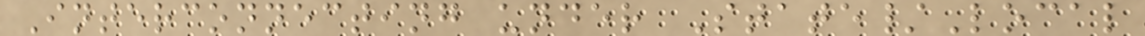Interconnecting under State/Local
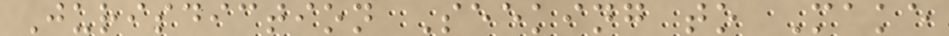Jurisdiction Seeking to Make
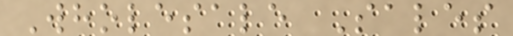Wholesale Sales
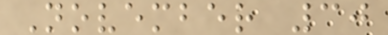November 30
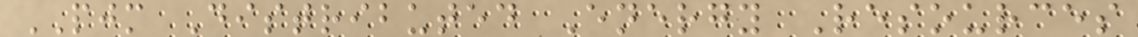PJM Distributed Energy Resources
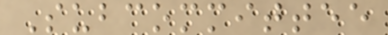Subcommittee
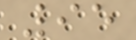95
